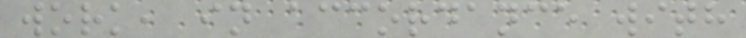work, in accordance with
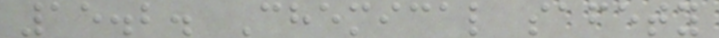15.2. Chemical safety
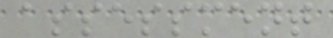assessment
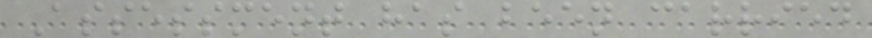Assessment has been carried
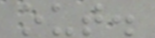out.
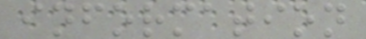information
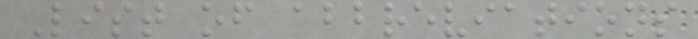List of abbreviations
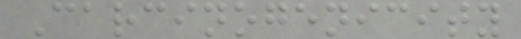Carcinogenicity
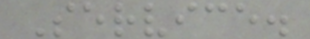Service.
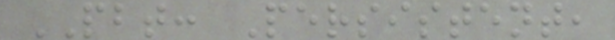PBT: Persistent,
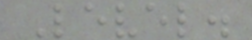Level.
